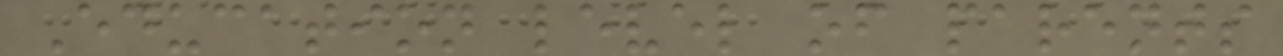Education level of parents
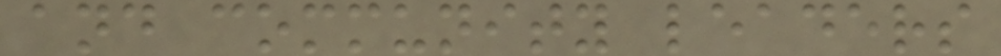and community leaders
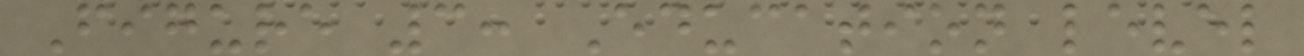Figure 3: Education level
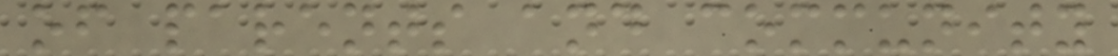of parents and community
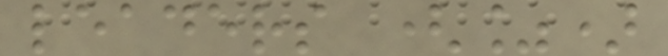leaders (%)
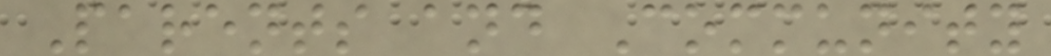Parents and Community
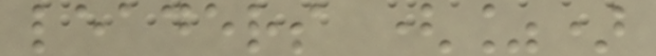leaders (%)
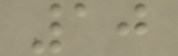10
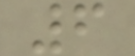6
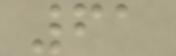61
